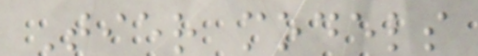Tier models
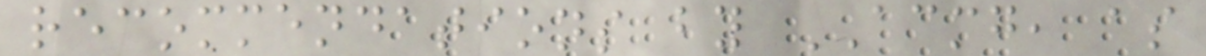recommendations by ACMG, as
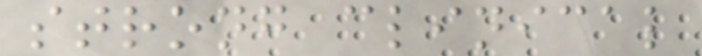strong clinical
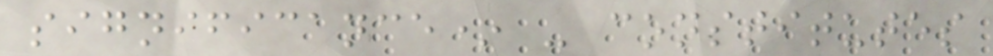significance* - constitutes
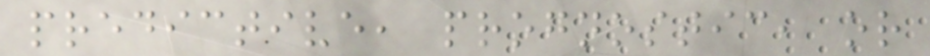predictive, prognostic, or
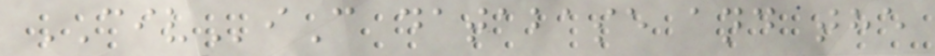CIViC database and the
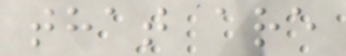that are
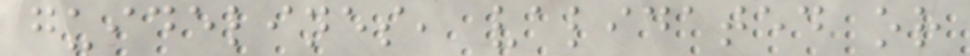guidelines, validated or
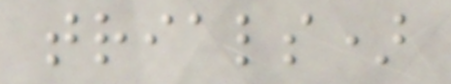trials)
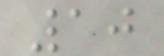10
